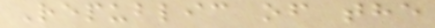Republic of the
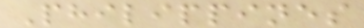Philippines
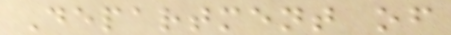Department of
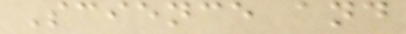Science and
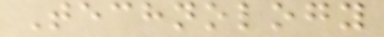Technology
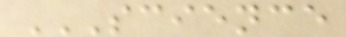SCIENCE
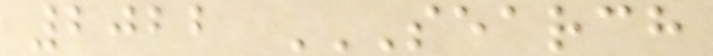2022 SEARCH
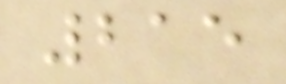215
